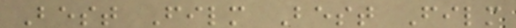Best Film Best Film
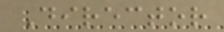Director
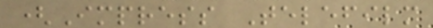(Impress Telefilm
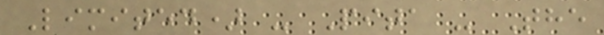Limited) - Pita - The
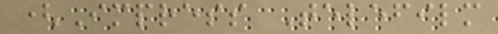(Impress Telefilm
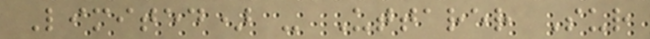Limited) - Uttarer Sur
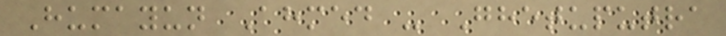Humayun Ahmed - Ghetuputra
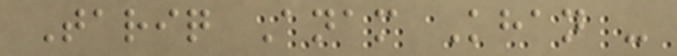Tariq Anam Khan -
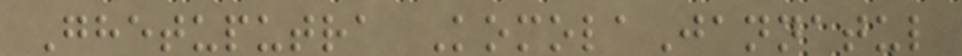Ghetuputra KomolaJannatul
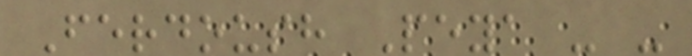Ferdoush Peya - -
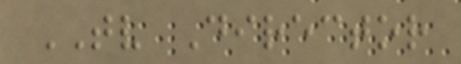TV Director
